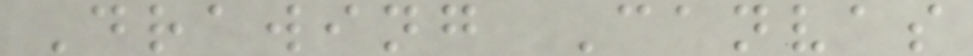Drawing Canvas
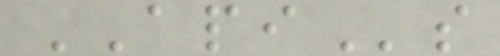APIs
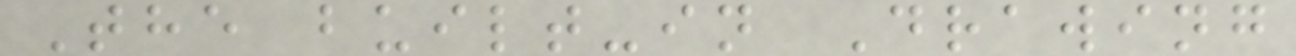The built-in Drawing
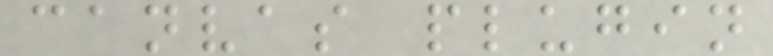canvas plugin
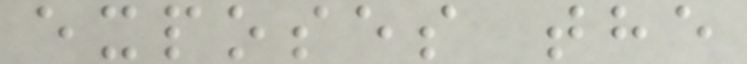exposes the
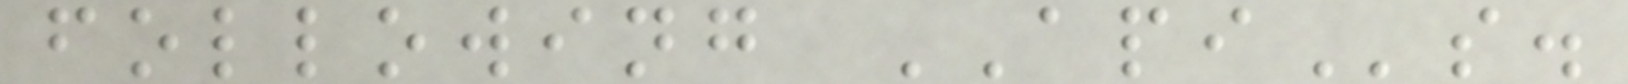following APIs.
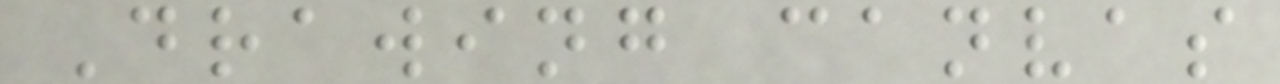Drawing canvas
